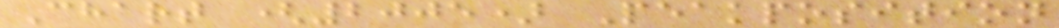Chart (2005) Peakposition
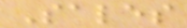Sales
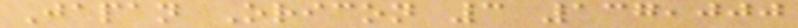Japan Oricon 3 137,000
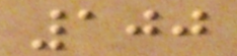100
